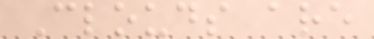Clouds are
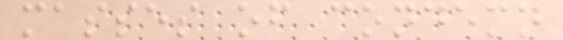masses of condemn
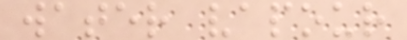water vapour
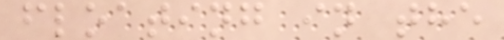floating in the
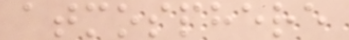atmosphere
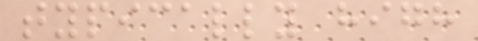typically high
